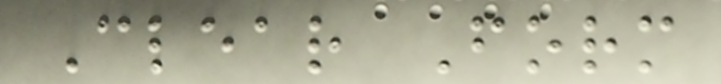Clear Form
